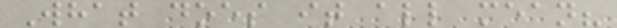What does it all mean?
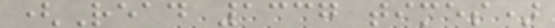(Read 1337 times)
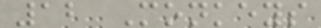12 Monkeys
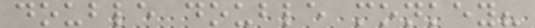double double monkey?
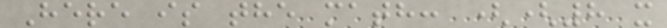Here is the math: ((8 x
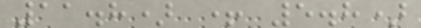11.8) + 5.8)
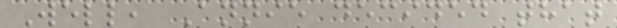Well, Annie decided that
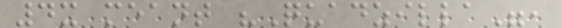4x meant "Quadzilla",
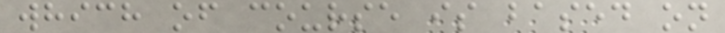which of course is based on
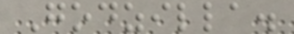Godzilla.
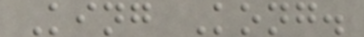King Kong.
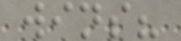wins?
